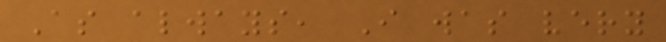As always, I was very
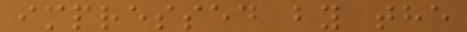impressed by the
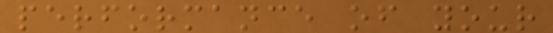performance of your
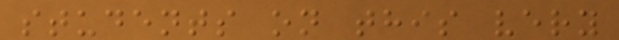students on this very
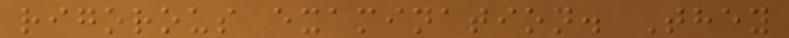rigorous examination. They
